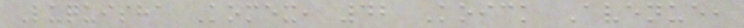Luquisha Komex, 42 Koick Avenue,
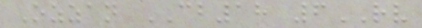Ozzan CB18 6RV
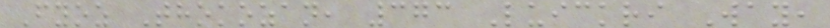Fyoz Thokozan, 373 Luickri Way,
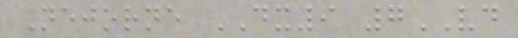Nejorne DX9 7VD
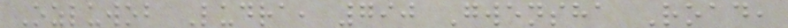Ozluwob Ludra, 790 Gwensha Road,
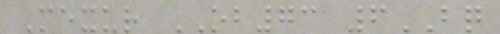Mexur OB73 6BQ
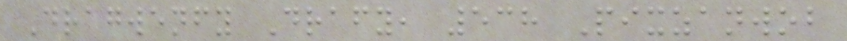Dragwenfy Drafy, 538 Pixzanwob
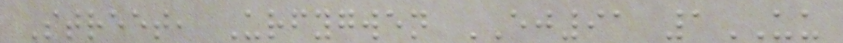Street, Urfygwen EJ91 1UU
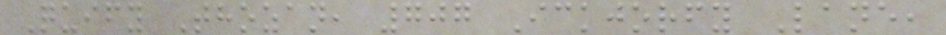Quify Thozan, 707 Ickjorfy Lane,
